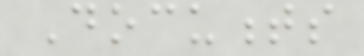Documents
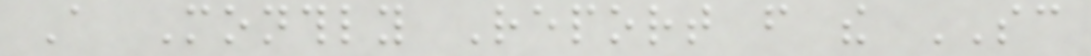A Monthly Report from the SC
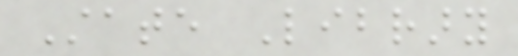State Library
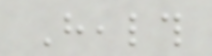Health
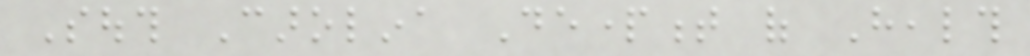South Carolina Department of Health
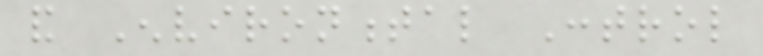and Environmental Control
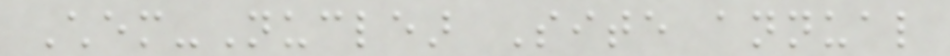Chem-Nuclear Site annual
